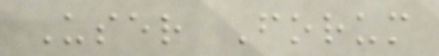User Forum
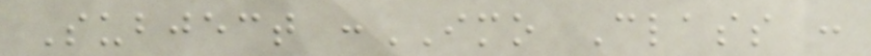Subject :IMO Class :
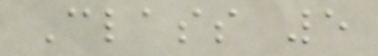Class 5
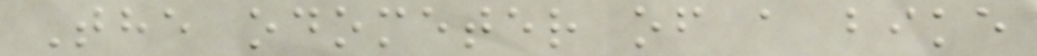The odometer of a bike
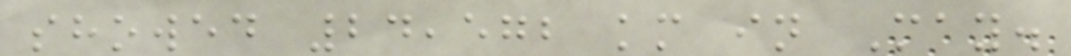showed 24,572 km in May.
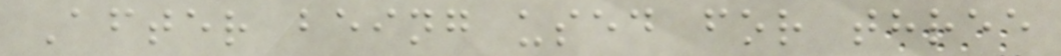After being used for three
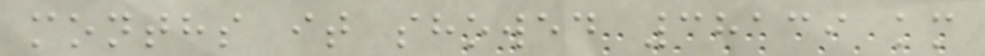months it showed 38139 km
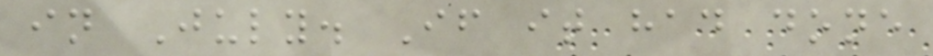in July. If it had done
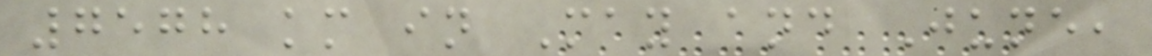7578 km in May and June,
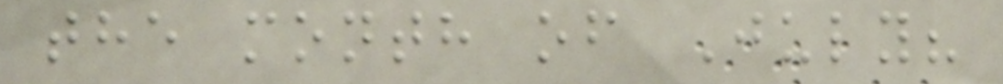the month of July?
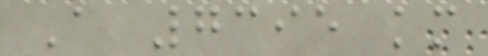A 7395 km
